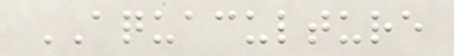AQUACULTURE
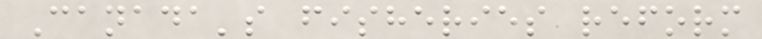Canada's fisheries reform
